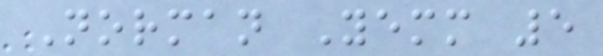Norman Yemm 5
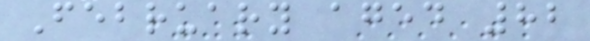February aged 82
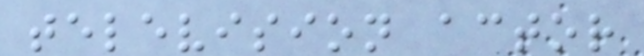television actor
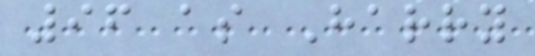96 as Harry
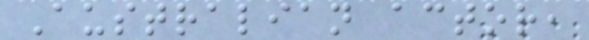Australian actor,
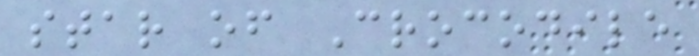star of Crocodile
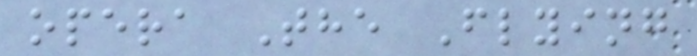opera The Flying
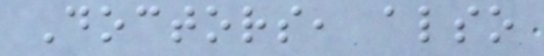Doctors, also
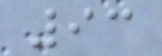93
